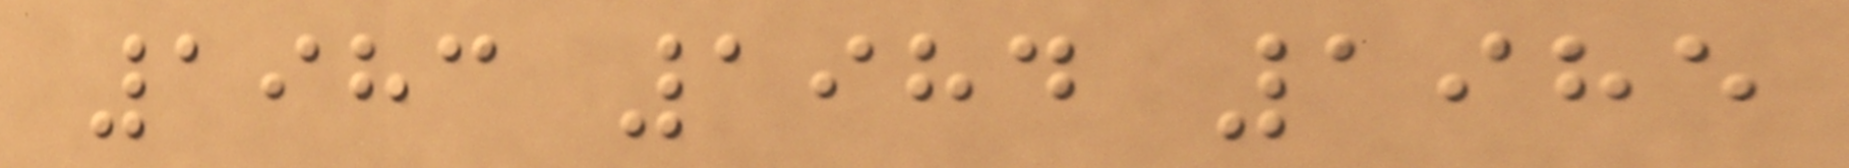1983 1984 1985
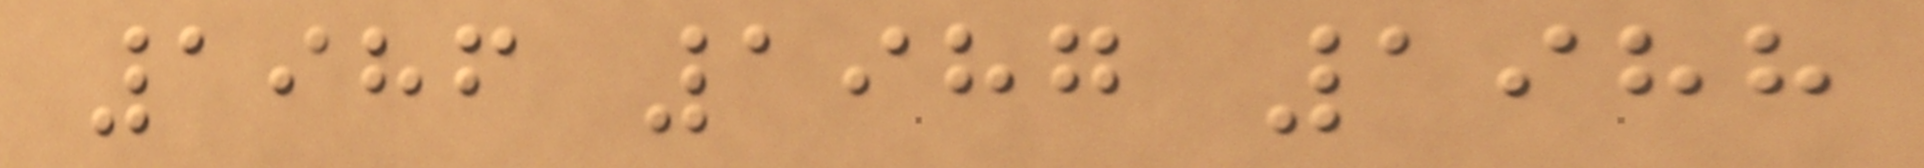1986 1987 1988
